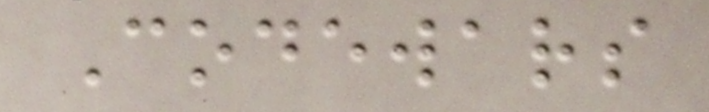Codewars
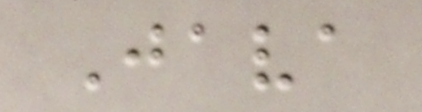Java
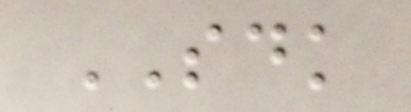SDK
